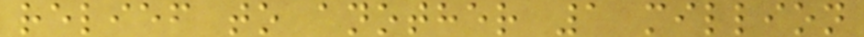relief to another 1 million
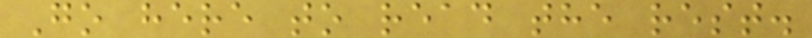Go here to read the rest.
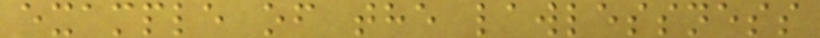example of the lawlessness
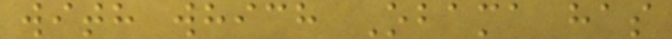with which Obama has
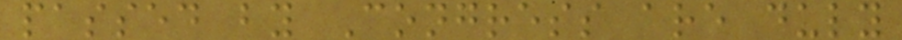passed by Congress are duly
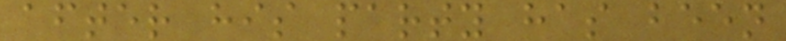after his party has been
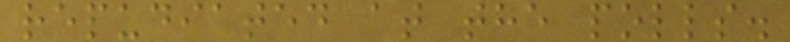repudiated at the polls.
